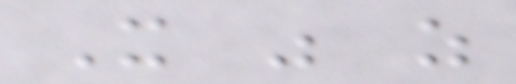It was as
